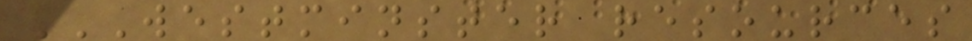WESTMINSTER RESOURCES
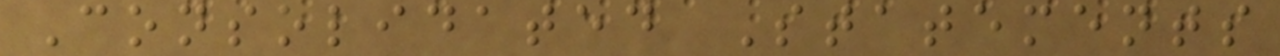Consolidated Statements
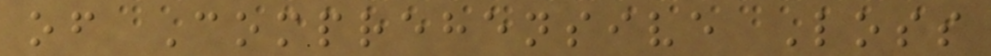of Comprehensive Loss
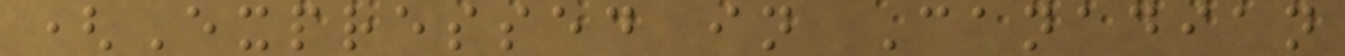(Expressed in Canadian
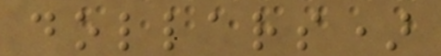dollars)
